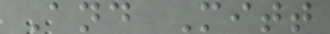And Mitt
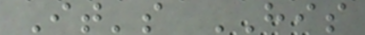It's HIS
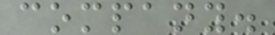company.
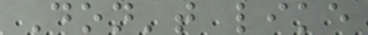Don't like
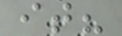it?
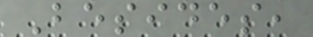Besides,
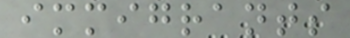immigrants
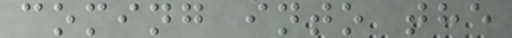coming into the
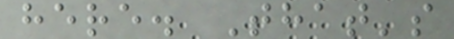here. That's
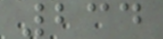234
